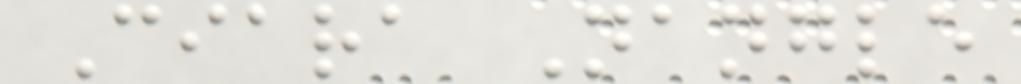Ciara Nangle
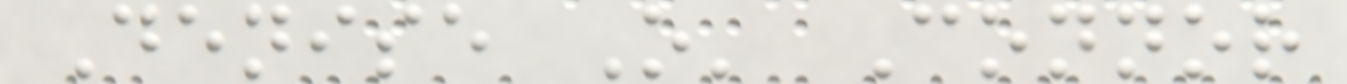Denise O' Connor
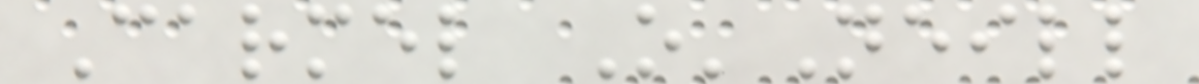Carmel O'Neill
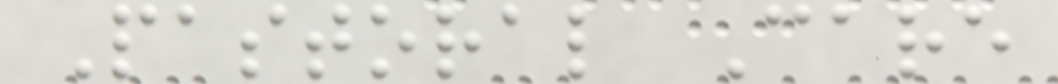Pastoral Care
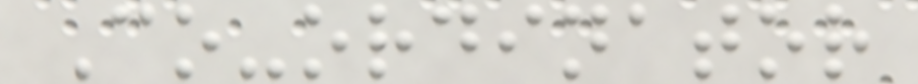Co-ordinator
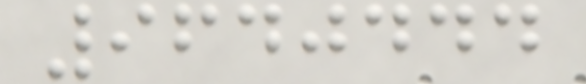9640444
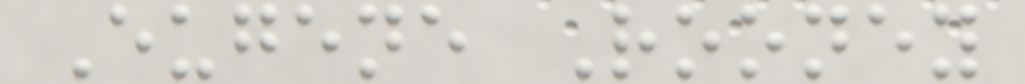Eugene Rooney
